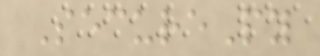SecurePy
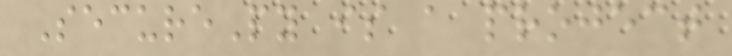SecurePy is a project
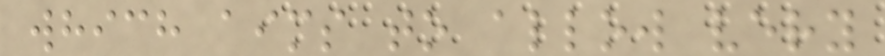which aims to allow very
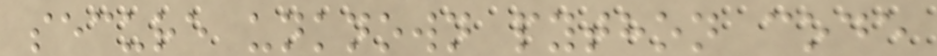secure unknown python code
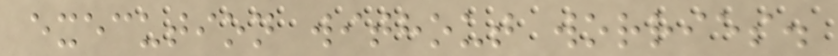execution without worries.
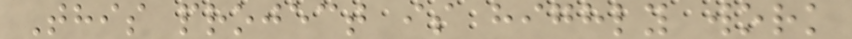This project is highly work
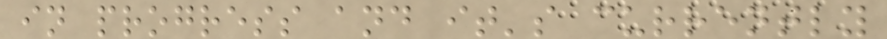in progress and it's currently
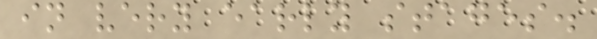in very early stages.
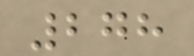278
